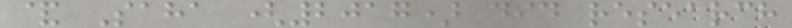& Saha (2017) did research
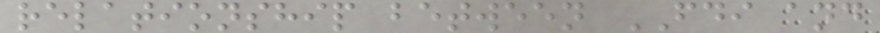relationship between FDI and
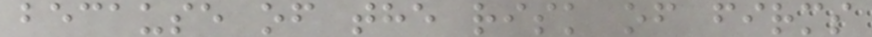because of the risk of firms
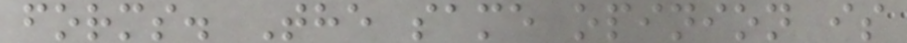forms. The same opinion is
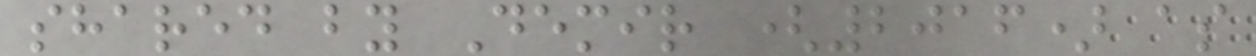shared by Demir (2016) as
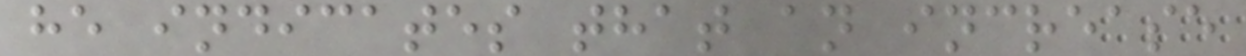he indicates that an increase
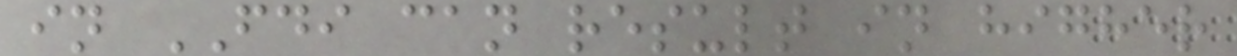in FDI can result in higher
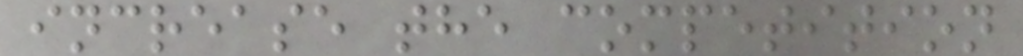increase the competition
